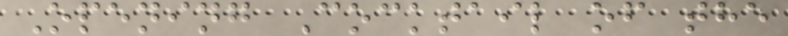Opening Cocktail of the
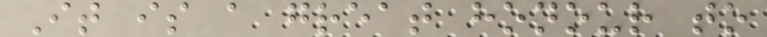It is a great honour to
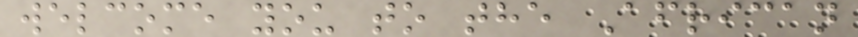welcome you to the African
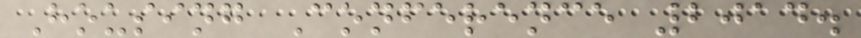Housing Conference 2014.
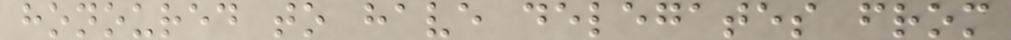honoured to have delegates from
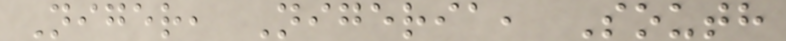Niger, Nigeria, South
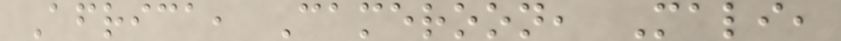Africa, Cameroon, Mali,
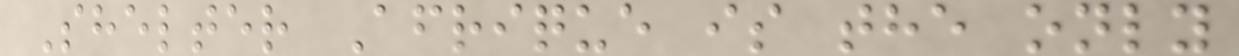Shelter Afrique is the only
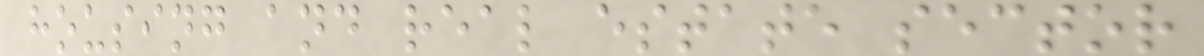housing and real estate sector
